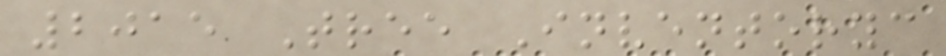2015 Tree Inventoryc
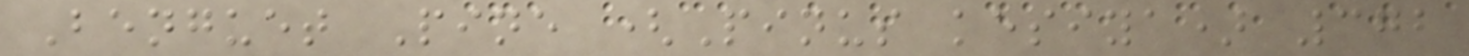Benguet Pine (Pinus kesiya) 372
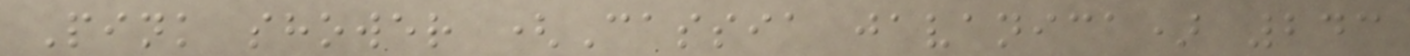Pink shower (Cassia javanica) 243
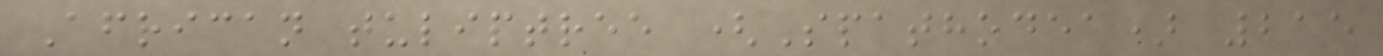African tuliptree (Spathodea) 215
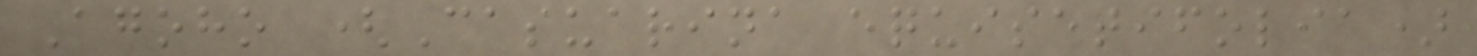Agoho (Casuarina equisetifolia)
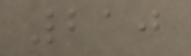210
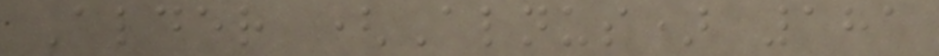Alder (Alnus) 181
